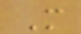M
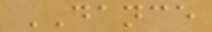DANCE
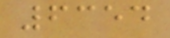6354
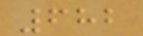682
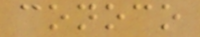conoco
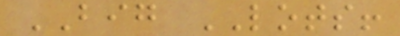BIG LOTS!
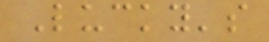Lucky's
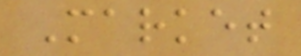Market
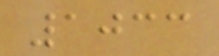1033
